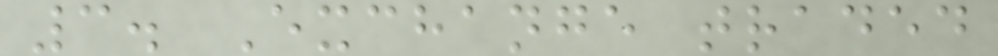3. Exchange traded
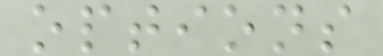options
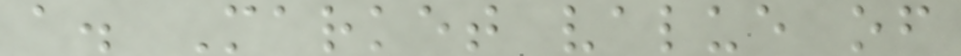a. Market value of
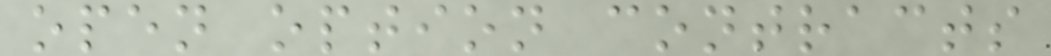open option contracts
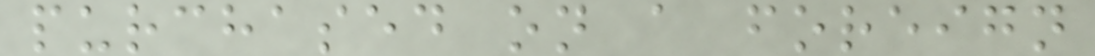purchased on a foreign
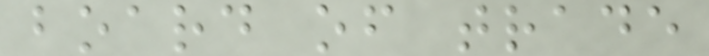board of trade
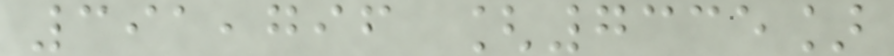391,796 [7335]
